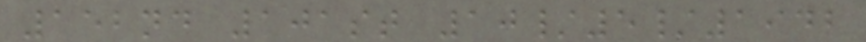152nd 101st 10/5/1942
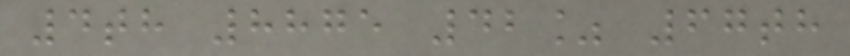4th 8875 42% 67th
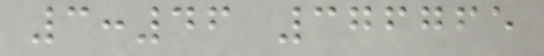3:46 376765
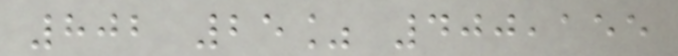802 25% 400,155
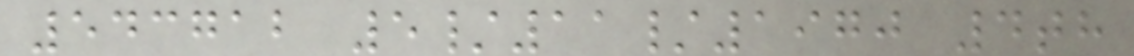543712 5/11/1970 4th
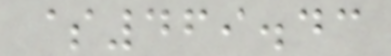$469.43
